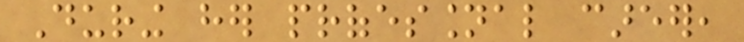During her professional career,
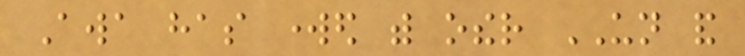Awa has worked with other UN and
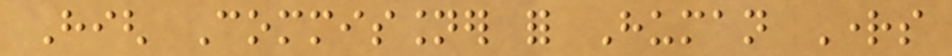High Commissioner for Human Rights
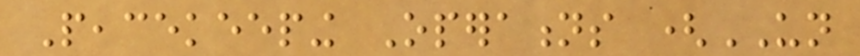Peacekeeping Operations (UN
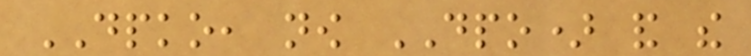DPKO, now DPO) and the
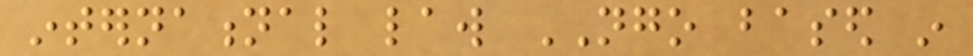international law NGO based in
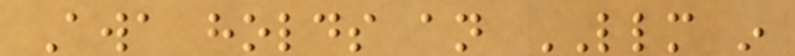Awa holds an LLM in
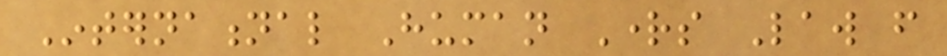International Human Rights Law from
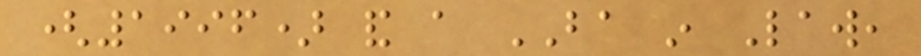(1996) and a BA in Law,
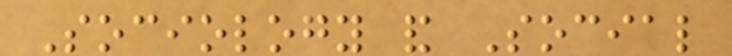Sociology and Social
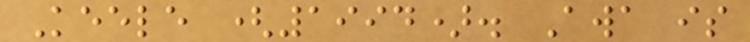Keele (1994). Awa is
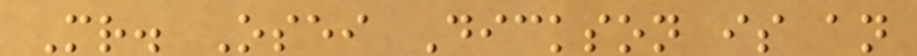Mr. Osei Dickson is an
